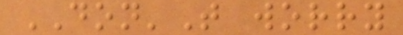DON'T worry
